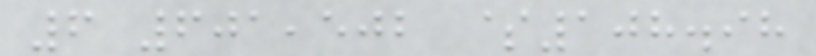6 601,502 $108.98
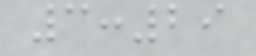3:29
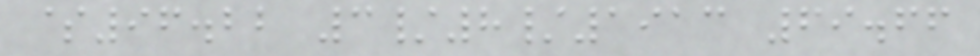$96.22 3/8/1913 69.66
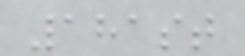181st
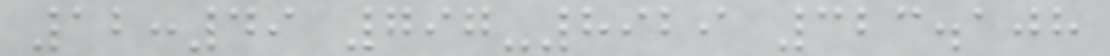12:49 797-8929 323.108
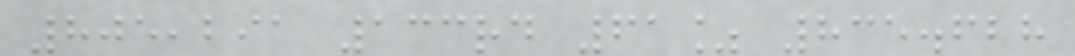805,291 133rd 61% 835.628
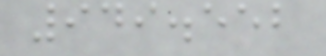949.552
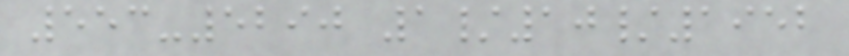553-5290 1/10/1952
